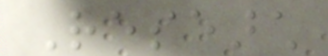Research
